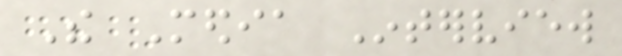The Media Interview
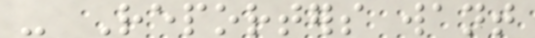- Reporters want
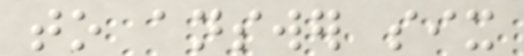to answer six
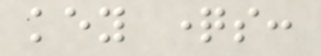key questions:
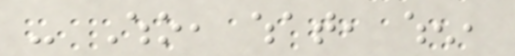- Who, what, when,
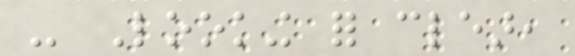- Looking for clear,
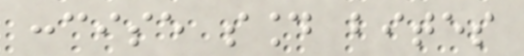concise sound bites
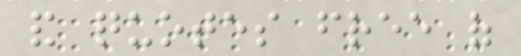and quotes free of
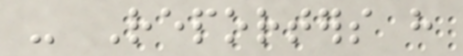- Reporters have
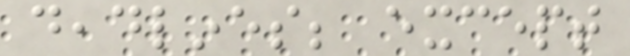deadlines; except
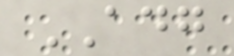ADG
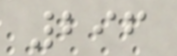296
